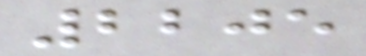2205
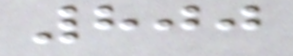800
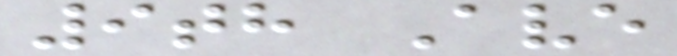9th Ave
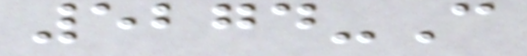5274-C
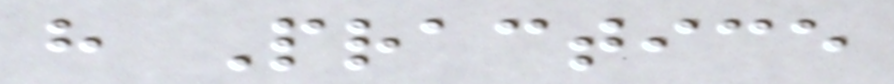h Practice
